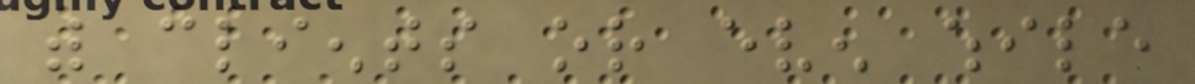with clients or even while
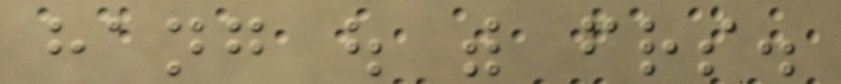hang out with friends.
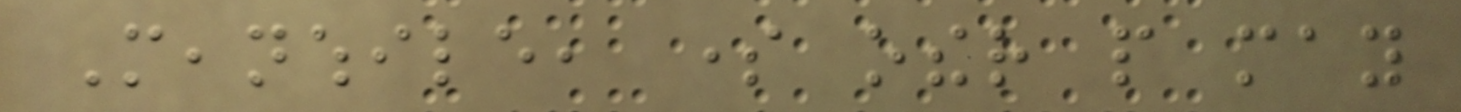Meanwhile, some other people may
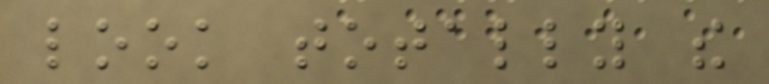look totally the
